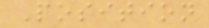Position
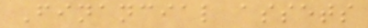Financial assets
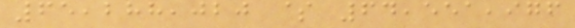65,288,020 $ 64,551,976
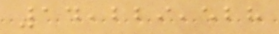14,229,528
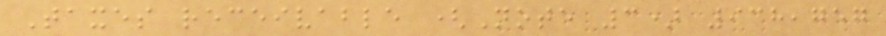Taxes receivable (Note 3) 938,757
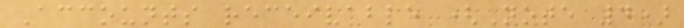Accounts receivable (Note 4)
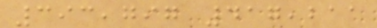393,797 417,211
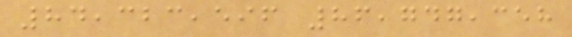84,323,596 86,747,358
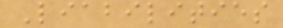Liabilities
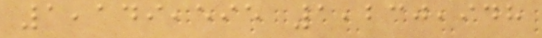1,149,595 1,230,948
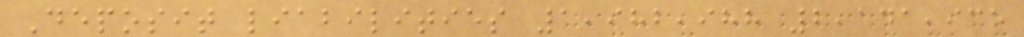Deposit liabilities 1,982,988 2,141,935
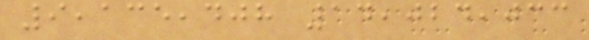9,135,408 14,024,033
